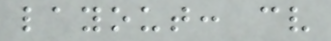layout: cv
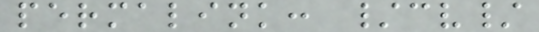permalink: /cv/
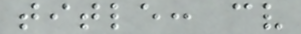title: cv
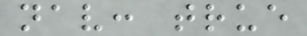nav: true
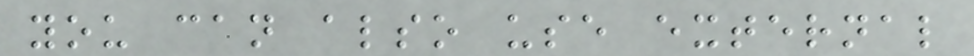you can also use external
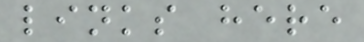links here
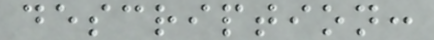description:
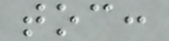toc:
